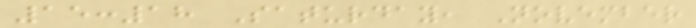15:18 Saturday, November
